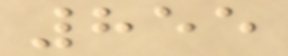855
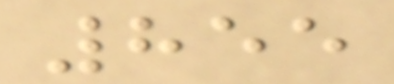855
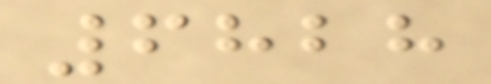6828
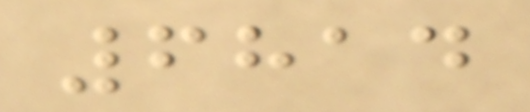6814
